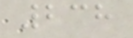238
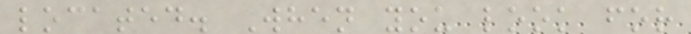located. When you look for
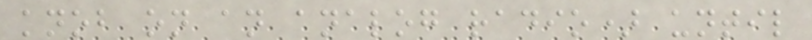knob on an analog radio) until
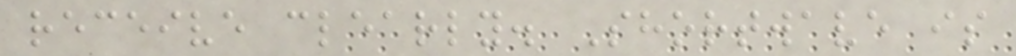receive clearly. Shortwave is
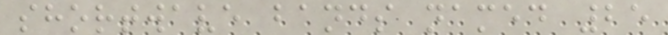shortwave bands named 25
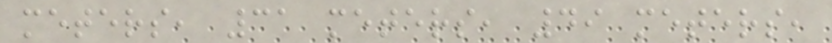meters, 31 meters, 49 meters,
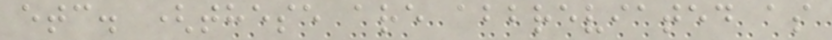etc. (these are abbreviated as
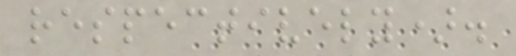respectively).
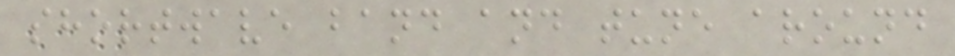shortwave band and tune around
